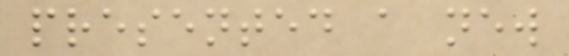presented a new
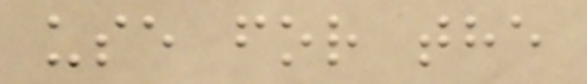use for the
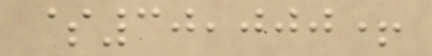$30,000+
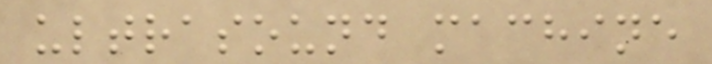ultrasound machine
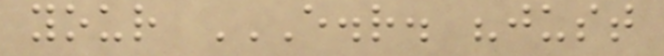your E.R. "JUST
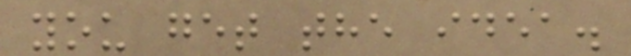you get the idea.
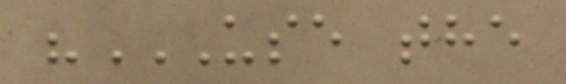"USE THE
